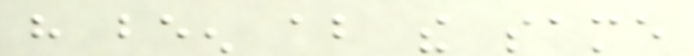have been about the same
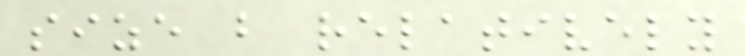size but relatively
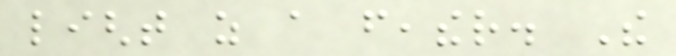light as a feather. The
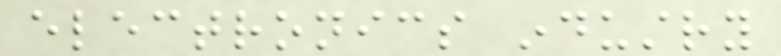electronics industry
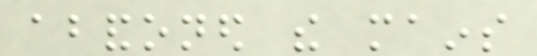abandoned the mains
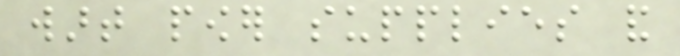wart power supplies and
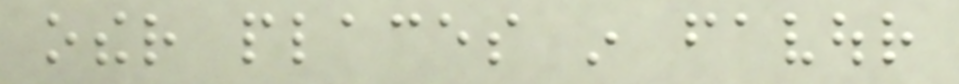other places in favour
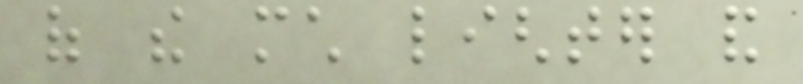of the much lighter and
